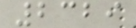2329
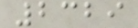2329
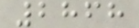2868
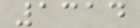1314
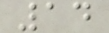14
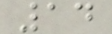14
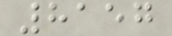8157
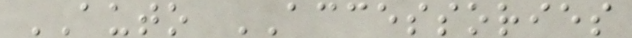AUTO ACCESSORIES
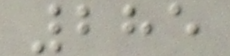285
